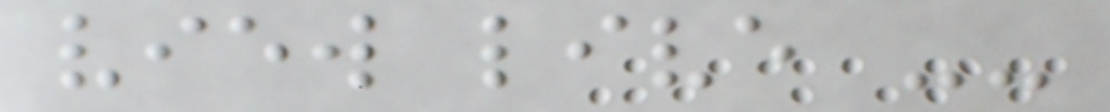view live --
